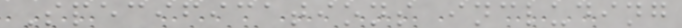Specifications including
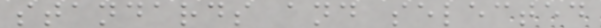standards and selected
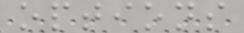options
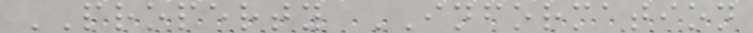PROPERTY INFORMATION
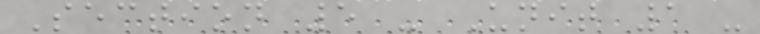Section 5 - Unit 1 -
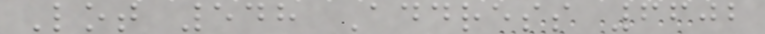Lot 548 Address 6602
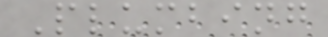Plumbing
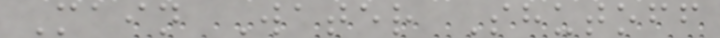Main Water Shutoff
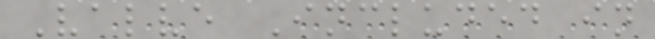Valve Included in
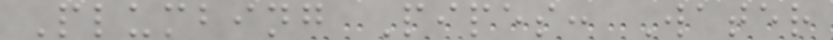Plumbing Pipes: Water
